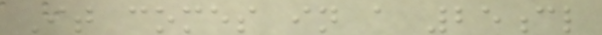It comes in a 25cl
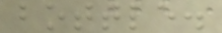bottle.
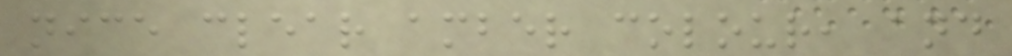nice clear amber colour, and
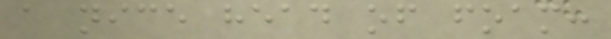a nice head of foam:
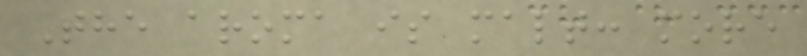The aroma is malt: more
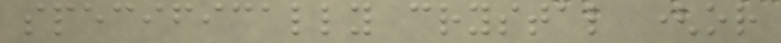specifically crystal (or
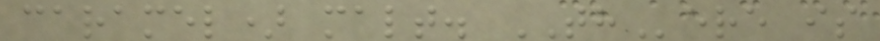caramel) malt. THere is
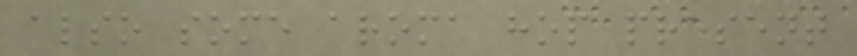also some aroma hop present
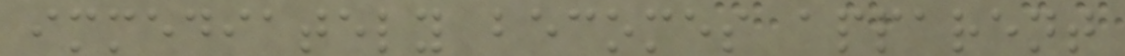immediately becomes apparent
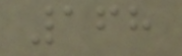168
